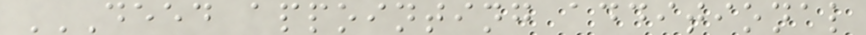DEED APPOINTING ADDITIONAL
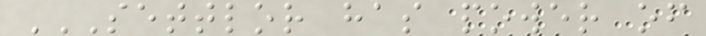SETTLOR HAS POWER OF
